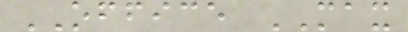OFFICE MAX
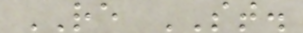RE ST.
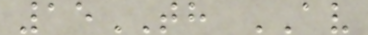15TH AV
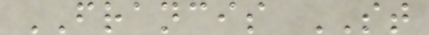FRANCIS ST
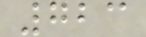723
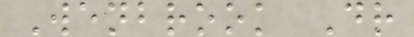Wenbrook Dr
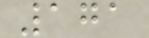171
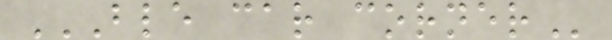BLE CAR CORNER
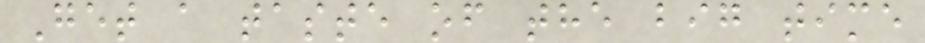Get a taste of the big time
